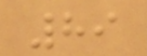89
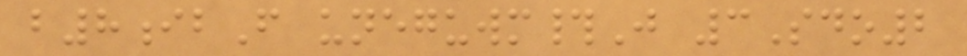b8ibF uneguwm#J 3Sdo2
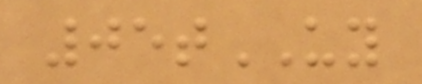05tUY
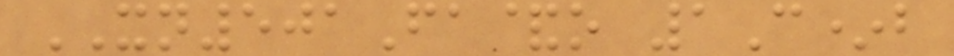XN501Fa&o 1C*b
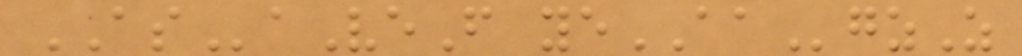ASaVeF yeAAgzZ
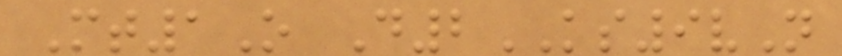Mt1O D2KS9vN
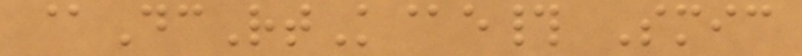@DcRtK@e# Smic
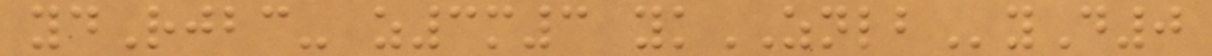ydRjbc- z3m3 ykZNLByD0
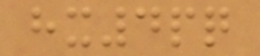hx4pq
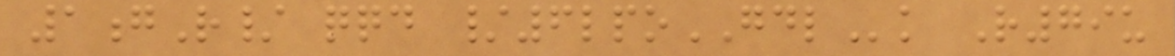1gR/ qqd /6lpoGDLk R79u
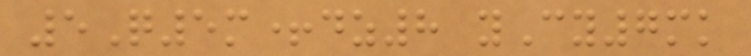5Q5m+dz8 yCy7mk
